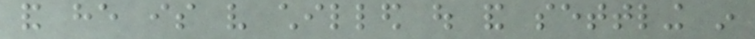and he is very chilled out and settling in
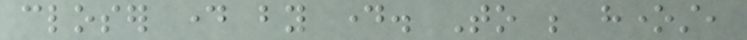closer day by day. To be honest,
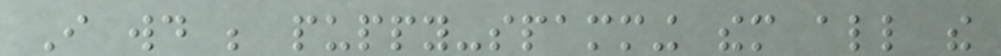I would be puppy-spamming them all the
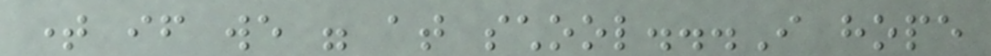time if we were at school...I hope
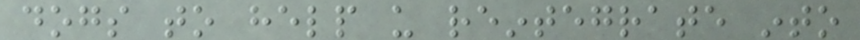dogs to help us reintegrate into
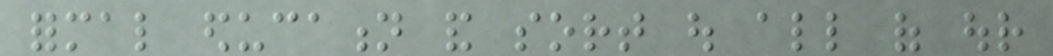formal education and sort out all of our
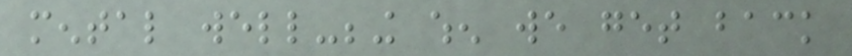mental well-being when we get back
